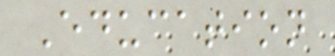Education
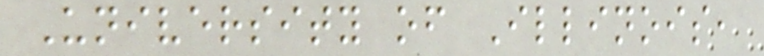University of Illinois,
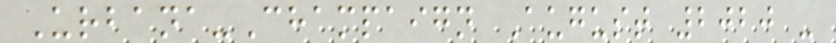Urbana-Champaign August 2020 -
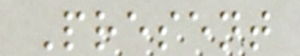Present
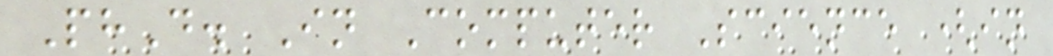PhD. In Computer Science (in
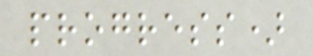progress)
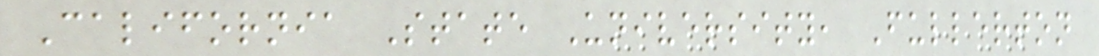California State University, Fullerton
